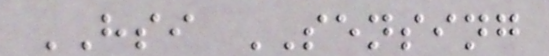HSI SENSING
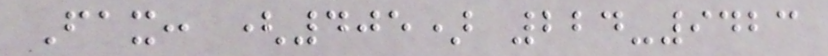Fax: (405) 224-9423
